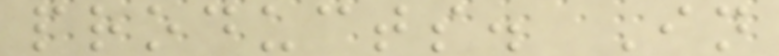products. In
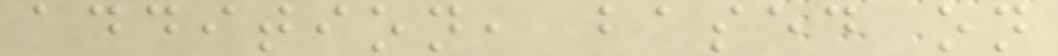addition, based on
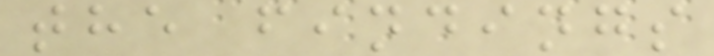the findings
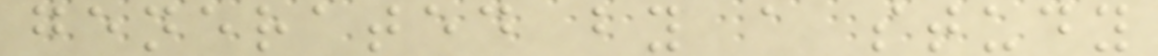generated by a study
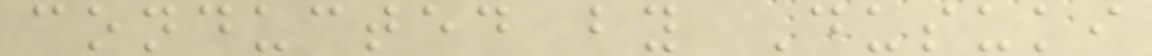conducted by Dusuki
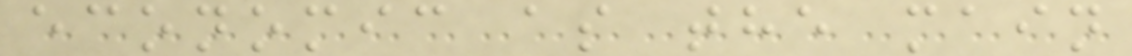economic as the main
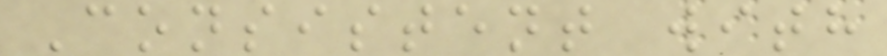Consistent with
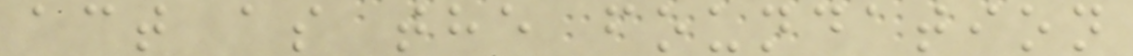act as the foundation
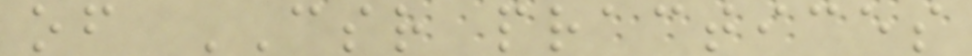of CSR practices
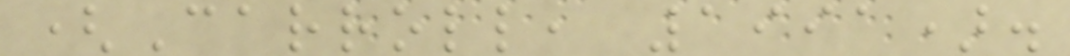(Carroll, 1991).
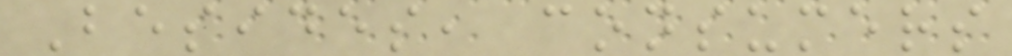Besides, consumers
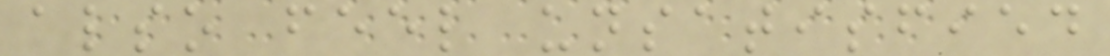also feel unsatisfied
